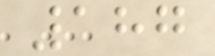187
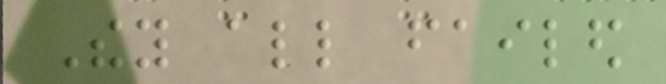They all failed
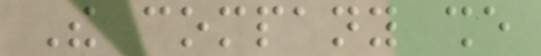The company she
